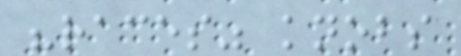"races" knobs
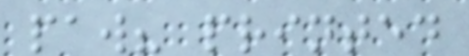paw? printed
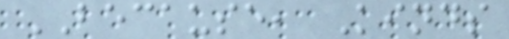BECAUSE, Kinds
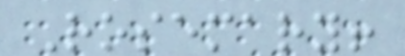Rosemary!
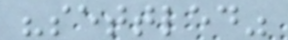"settled"
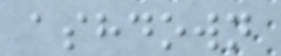ashdown
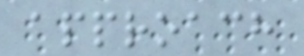approach
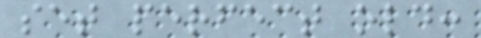set perfect old:
